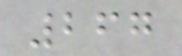267
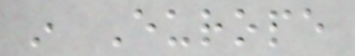in Europe
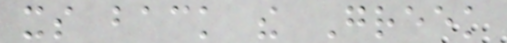its back the Greek
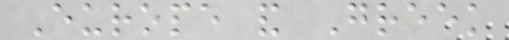Europe and Greek
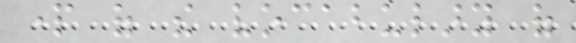part of the vocabulary of
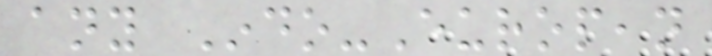any Indo-European
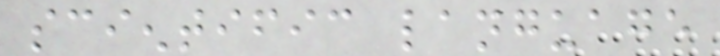scientific language
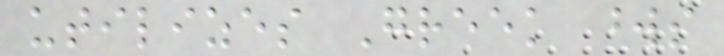utilizes Greek words
